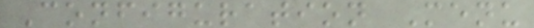Configuration Menu
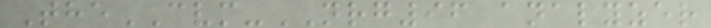TheCVM-NRG96 analyzer
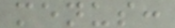menus:
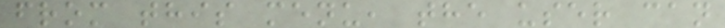from this menu, the user can
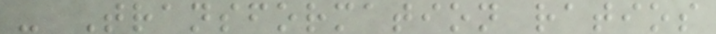- Transformation ratios
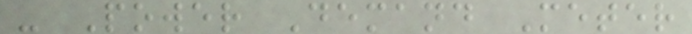- Power Demand Meter
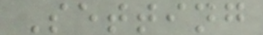Setting
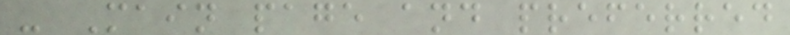- Main page and preferred
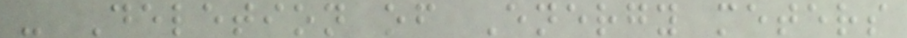- Deletion of Energy meters
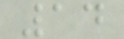14
